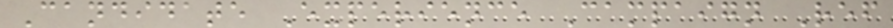Candidate Experience Campaign Ref
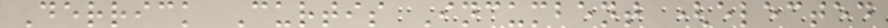Derrick Curtis Incumbent (elected
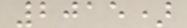2015)
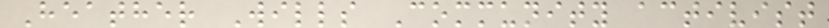Heather Wills Community activist
